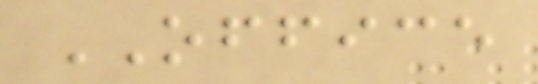OFFICE
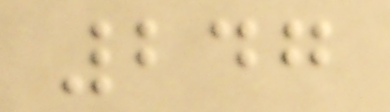247
